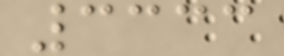3333
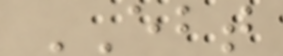EBT
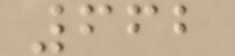662
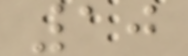10
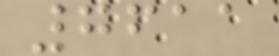7611
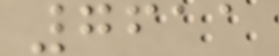7611
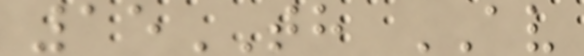15TH AV
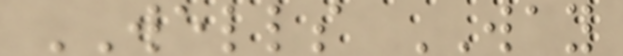WELLS WAY
